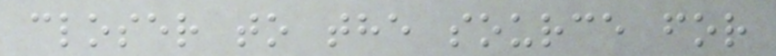closer to the source for
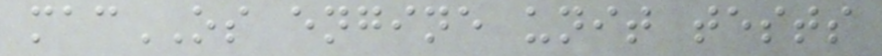macOS engine unit tests
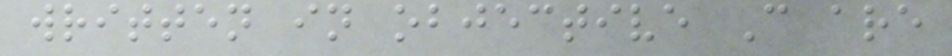written in objective C are
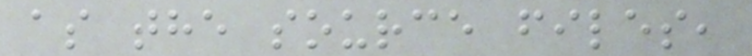as the source files,
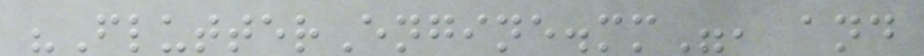"FlutterEngine.mm", and
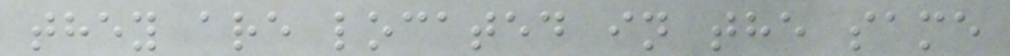they are located in the same
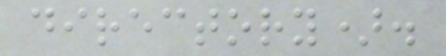directory).
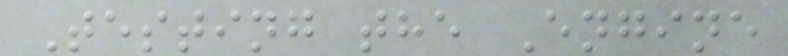Testing the Engine
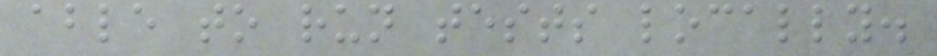able to run tests locally.
